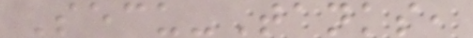Secu-Tanks,
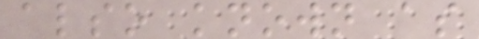also known as
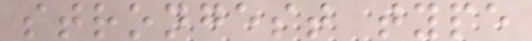strongest type
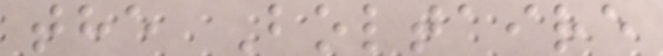the Boltaire
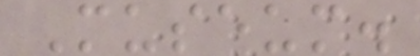Museum.
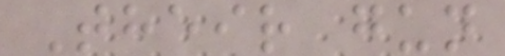Their gun
